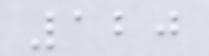120
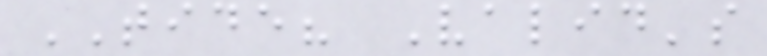TIDE? Valid's
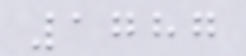1787
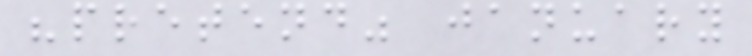"pretend" january
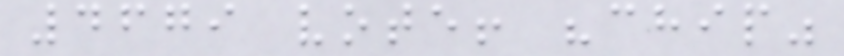4679 vote! "chip"
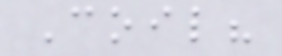Coil?
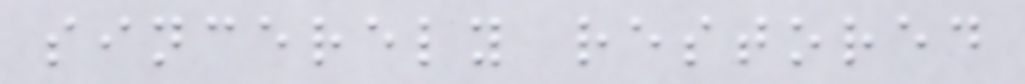sincerely restored
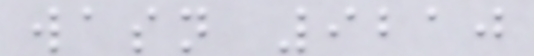wasn 9210
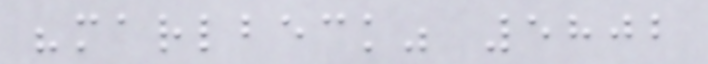"marlbeck" 5802
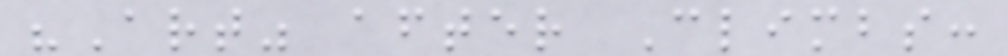"Art" after Climbs:
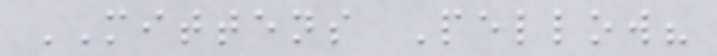MITTENS Pellow?
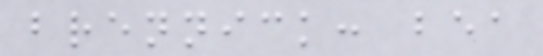brennick: bea
